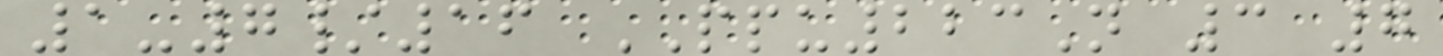1-7/16 PPU223N 3 7
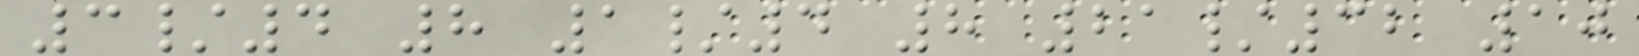3/4 8 1/4 8 21/32 10
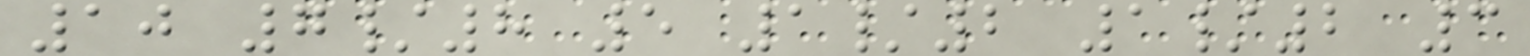10 7/8 5 1/2 1/2 3
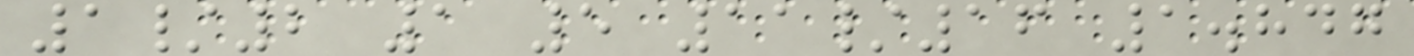1/2 1 5 11/16 1.847
